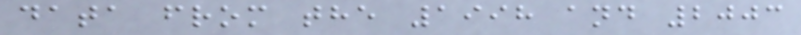data from the 1998 and 2003
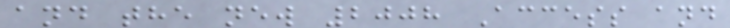and the new 2008 Access and
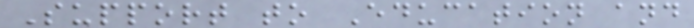Support to Education and
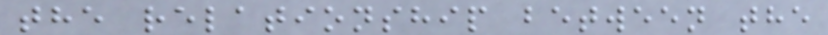the relationship between the
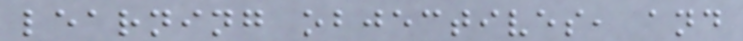learning objectives, and
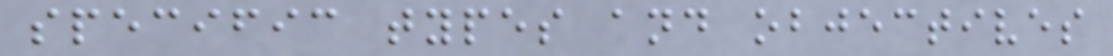specific types and objectives
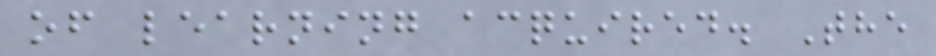of learning acquired. The
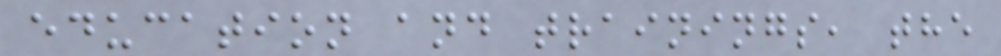education and trainings, the
